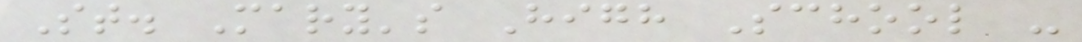St. Mary's High School -
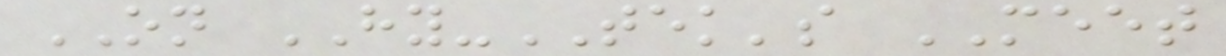ON HY-TEK's MEET
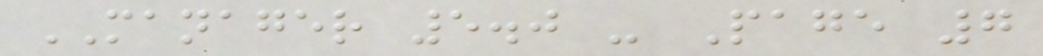MANAGER 5.0 - Page 7
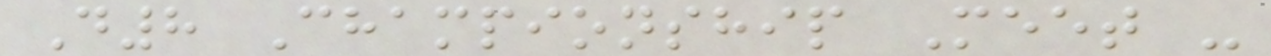D8 Championship Meet -
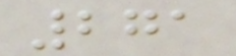271
